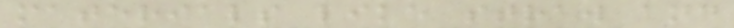materials like straw and
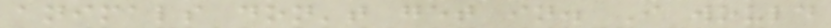animals don't get in. I would
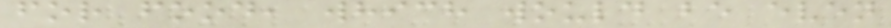for food, which would be even
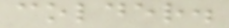colder.
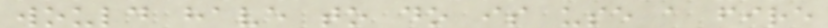would have to do is use a fire
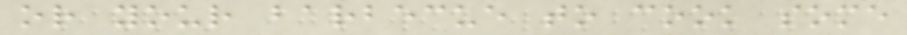or your barbecue to cook some
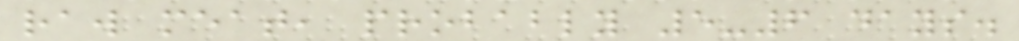raw meat, probably 5-6 days.
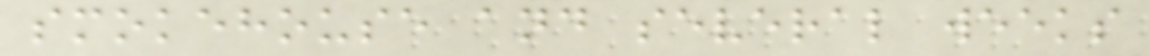smokehouse and several weeks
